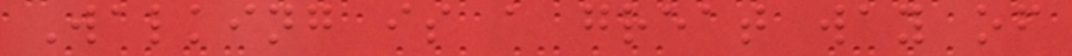Walking is a great way of
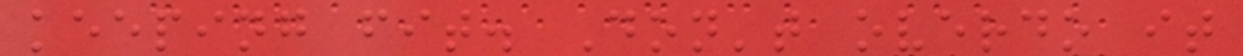keeping fit. Don't overdo it
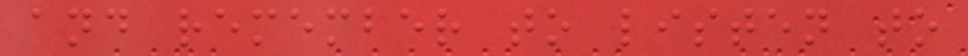and remember to listen to
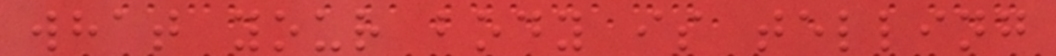what your body is telling
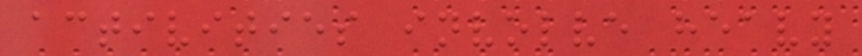activities involve heavy
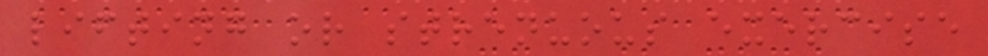lifting or strenuous exercise
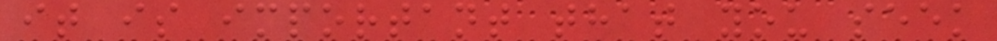it is important that you seek
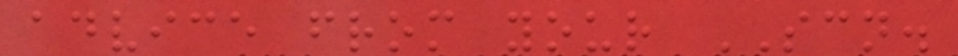advice from your SCN.
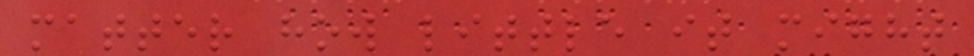matter how little it might
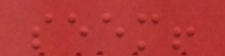seem!
